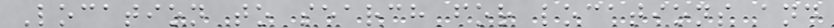Location to search for locations and
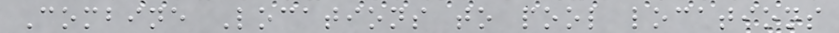Combine Locations to pool locations
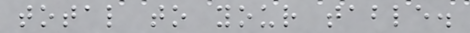total to your table.
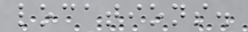locations.
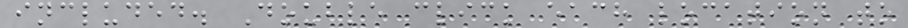included. Double click each location to
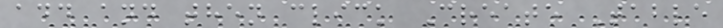add and then click Create Table
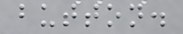button.
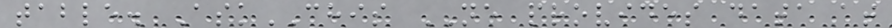table. AskCHIS NE provides data at
